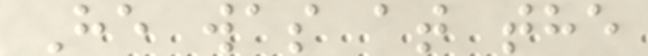He was at the
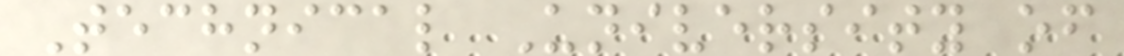Technical University of
